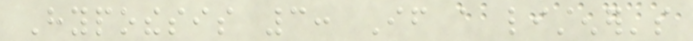Hypothesis 3: If a listener's
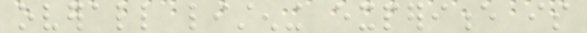overall listening experience is
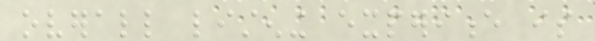overall listening experience is
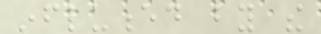influenced by the
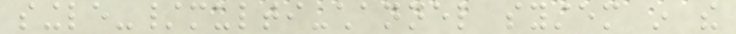single-/multi-channel system in the
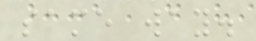same way.
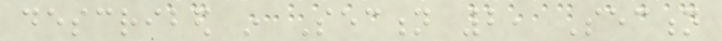described in Section 2, Section
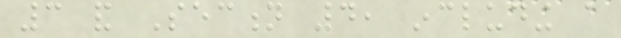3 and Section 4, including a
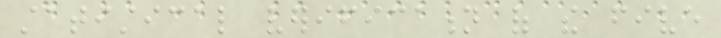statistical verification of the five
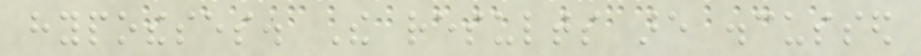hypotheses. The results are discussed
